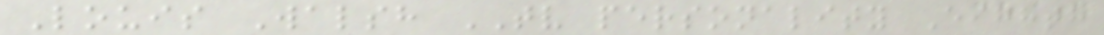Louis Walsh TV personality Eighth
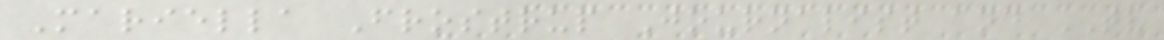Mariella Frostrup Journalist and TV
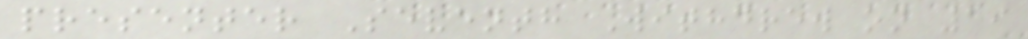presenter Seventh Withdrew on 19
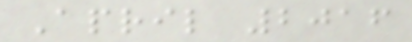April 2016
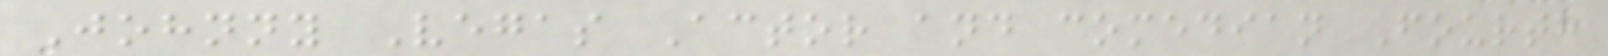Johnny Vegas Actor and comedian Fourth
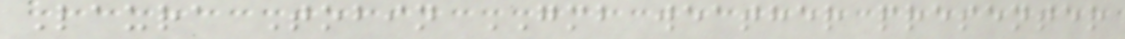Laura Tobin GMB weather presenter
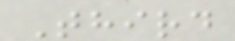Third
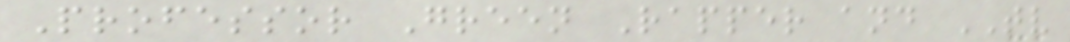Professor Green Rapper and TV
